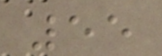55
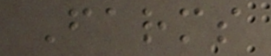Farms
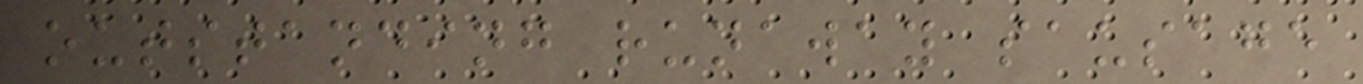outstanding runaway sausage
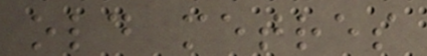old metres
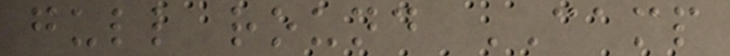gull round CAMP
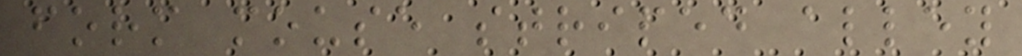form mouse striped alley
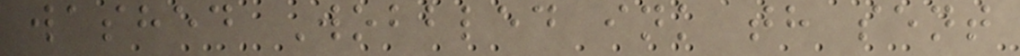washed Wobbled ink th sent
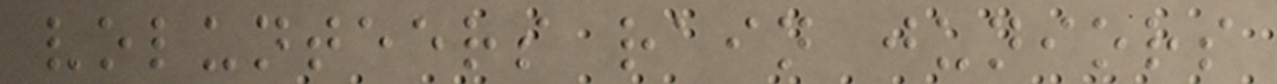volunteers rain juniors
